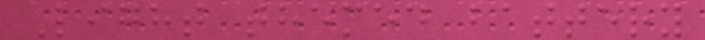Light themed battery
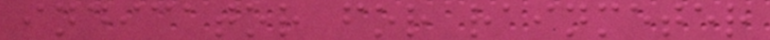indicator for rainmeter
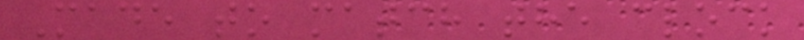Made to match the clock
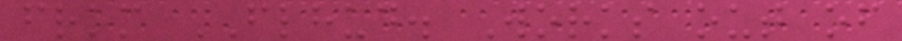from FLHUD. Works out of
